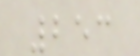253
